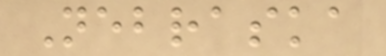Nebraska
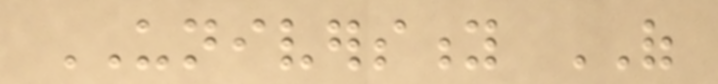UNIVERSITY OF
